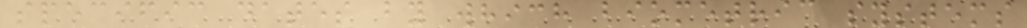specific dates by which biometric systems
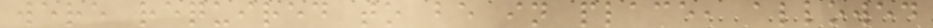were required to be in place, allowed
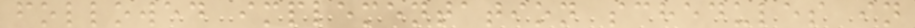followed implementation schedules in
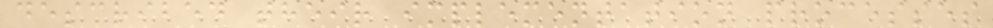described their implementation processes
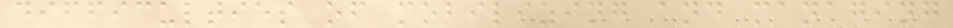difficulties of mobilizing and managing
